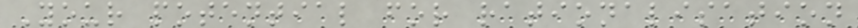Your potential for rationalisation
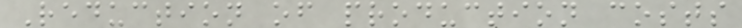Reduction of production costs
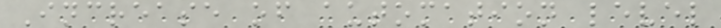Increase of automation level
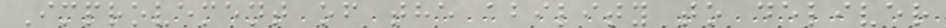Improvement of the ability to deliver
